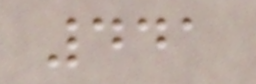441
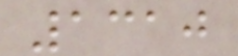1310
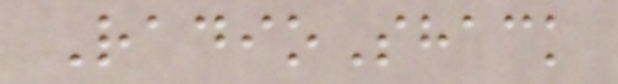RadioShack
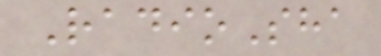RadioSha
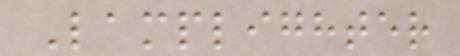Lamplighter
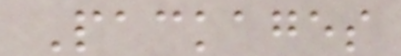Packages
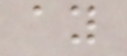ay
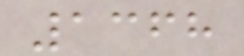1368
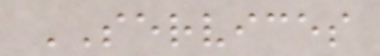SERVICES
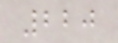220
